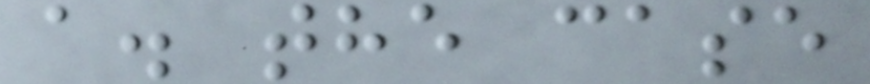a. the case
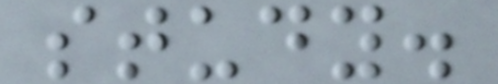study.
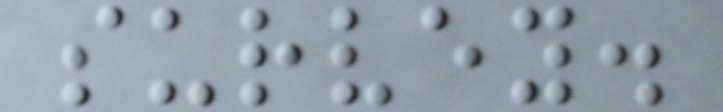survey.
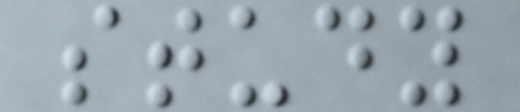study
